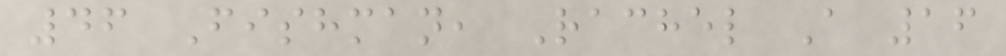46 Fishman, Rachel A 16
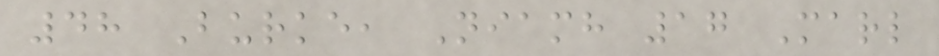48 Burke, Niamh 17 Marl
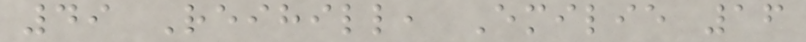49 Reihill, Emilie 16
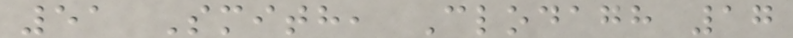51 Smith, Clodagh 17
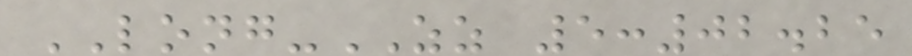LONG-ZZ 5:02.25
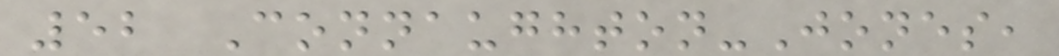52 Connaughton-Jones,
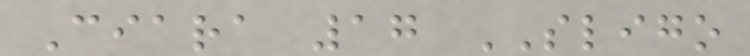Ciara 17 SLIGO
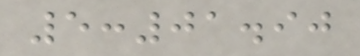5:01.90
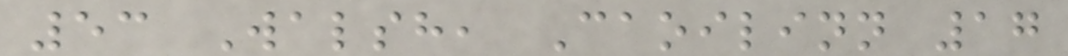53 Walsh, Caoilinn 17
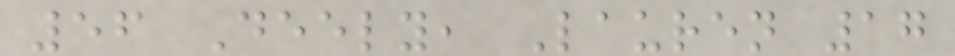56 Deely, Lauren 17
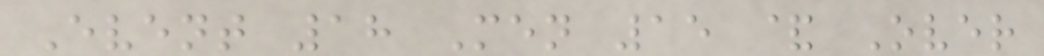Event 18 Men 15 & Over
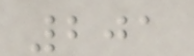201
